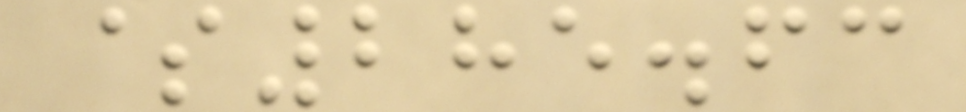$285.63
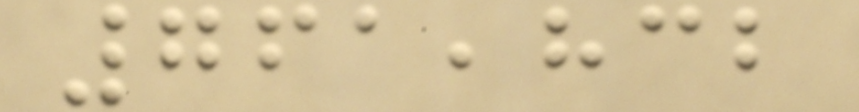761,832
